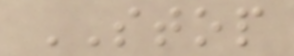STOP
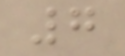7
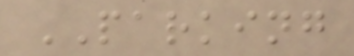PARKING
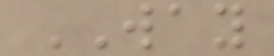WAY
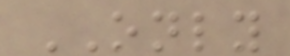ONLY
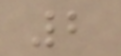2
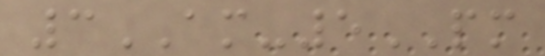3AM-5PM
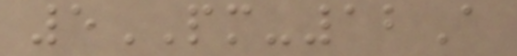5PM-12A
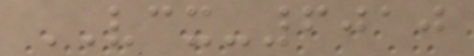VCX-6010
